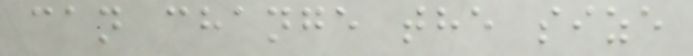can change the size
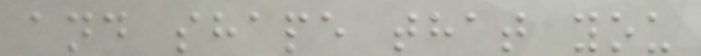and shape that you
